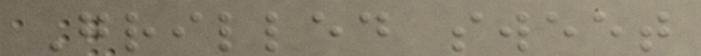Grilled sweet
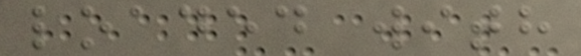loaded with
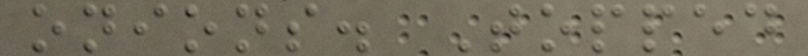onions. Topped
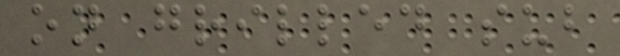on grilled sub
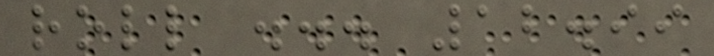roll ... 12.99
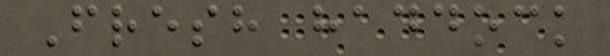Fresh haddock
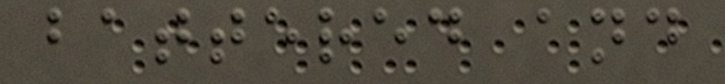battered and
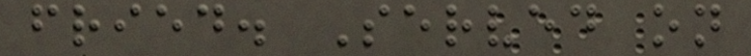fried. Served on
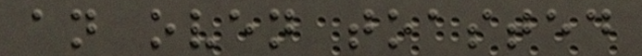an oven toasted
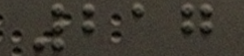217
